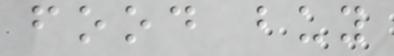food buy
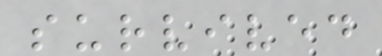survived
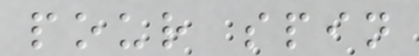pour spin
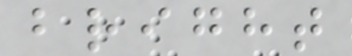bright
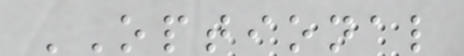OPTIONAL
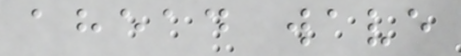ahead wave
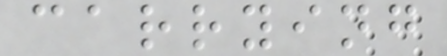carrying
